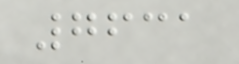7631
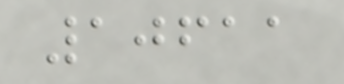10611
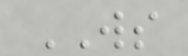WS
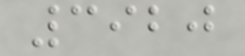3920
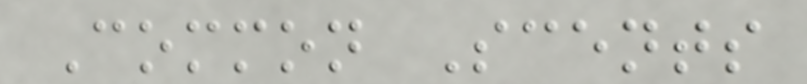Common Scents
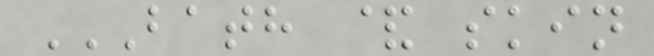BATH & SKIN
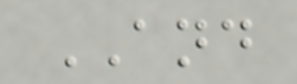AND
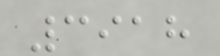3918
